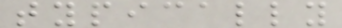typically
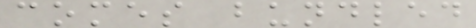comes bundled
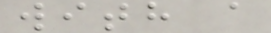with a
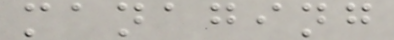managing
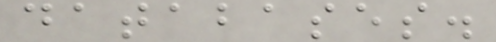databases.
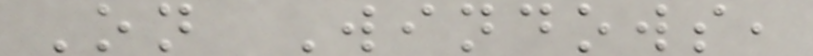On Windows,
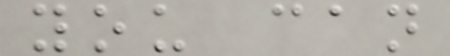you can
